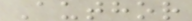Author
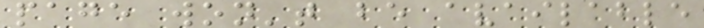page won't be available
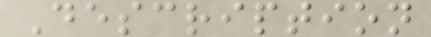Description
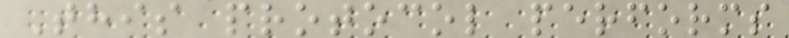This protocol performs
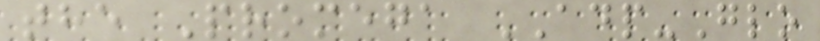the Promega ADP-Glo
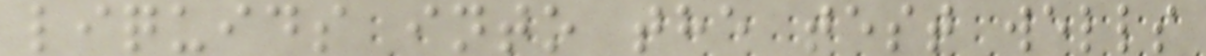liquids into the test wells
